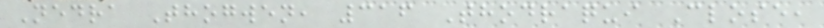Nedra Thogwen, 316 Thodraqui Close,
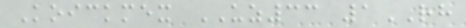Koickmex UZ33 1RH
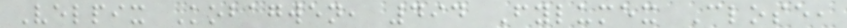Velpix Kobagwen, 494 Fylumex Close,
